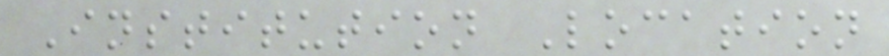Institution Location
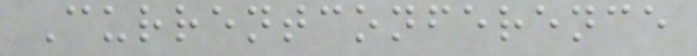Currentconference
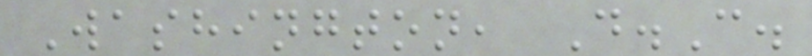Washington, D.C.
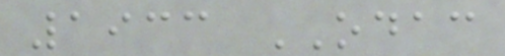1933 ODAC
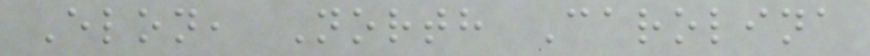Elon, North Carolina
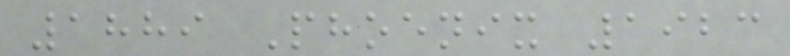1889 Phoenix 1923
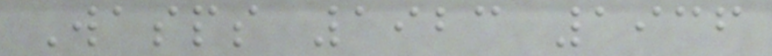Wasps 1923 1936
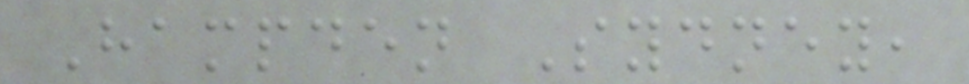Hampden Sydney,
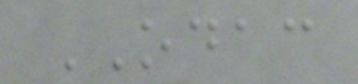ODAC
